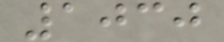1030
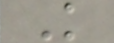K
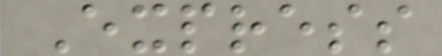Express
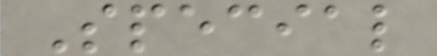Special
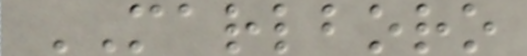MARLBORO
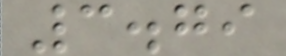3.79
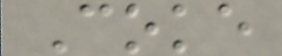Coke
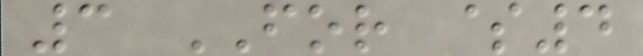3 FOR $4
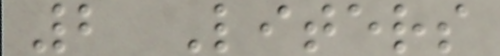2 Liters
